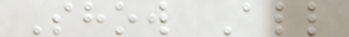Show All
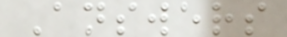Answers
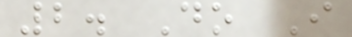2. Do I
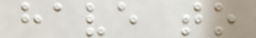have to
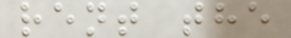rent the
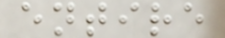entire
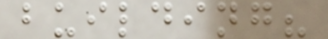building?
